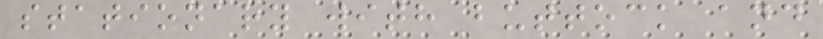stationary with buttock and
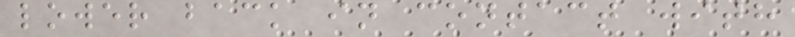lower back in contact with
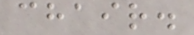chair.
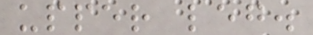upper leg.
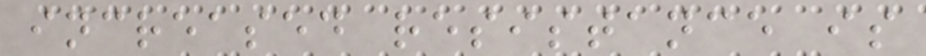increased resistance is
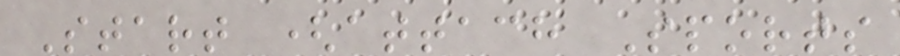Start (attach Sports
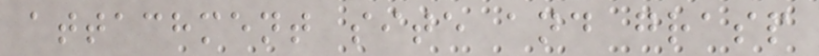attachment site and grasp
